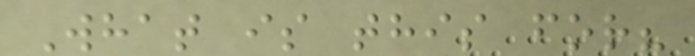What is this for?
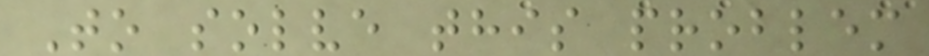To solve this problem
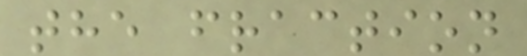the fraction
